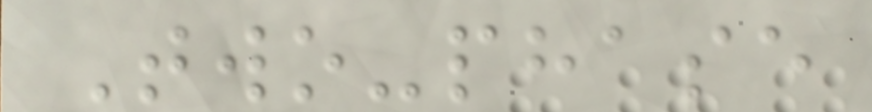Two-phase
